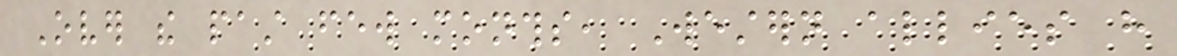Over the past few months, Western allies have
